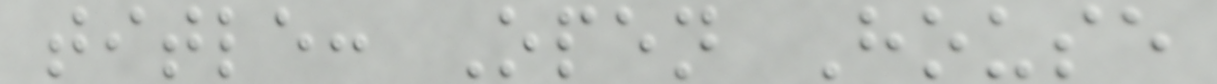title: Open House
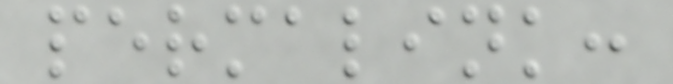permalink:
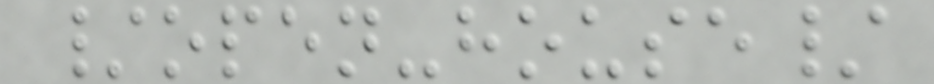/open-house/
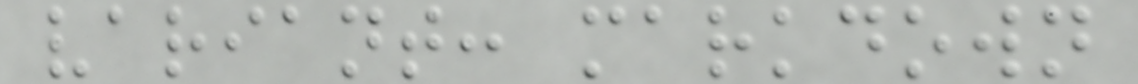variant: markdown
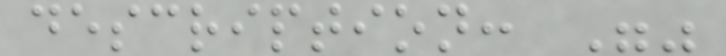description: ""
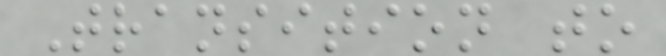Transition to
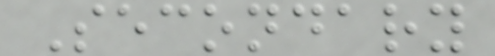Secondary
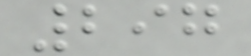297
